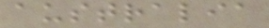australia
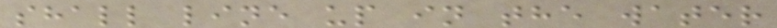shall line up in the water
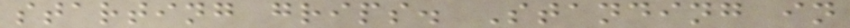starting grips. Standing in
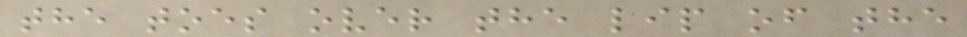the toes over the lip of the
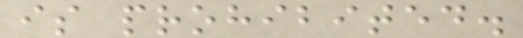is prohibited.
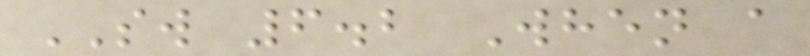SW 6.2 When a
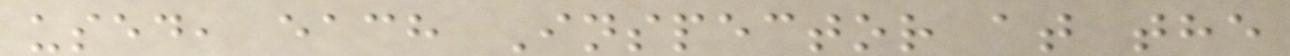used, each Inspector at the
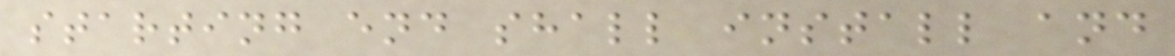starting end shall install and
